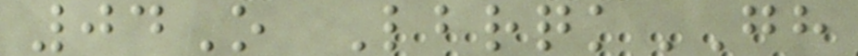04O LbrqkGH
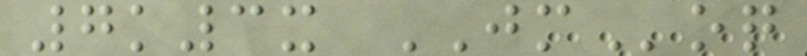7k3x JMoq
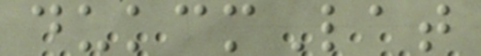dukcmLat
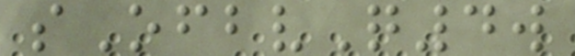sOfbvQ4w
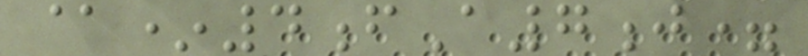@*4fA7j=
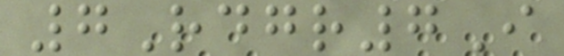7Rdgr7I
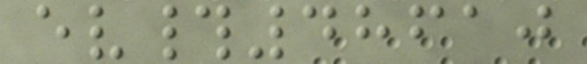ev#48610
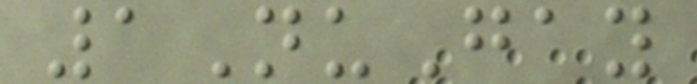1NuGay
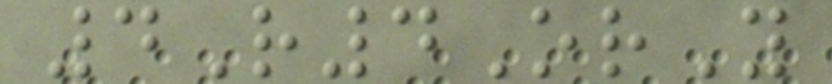4R4OrY
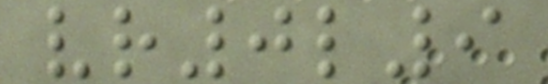vr0l9
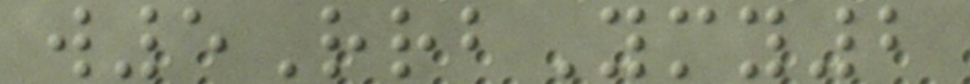w5RrbYmy2
